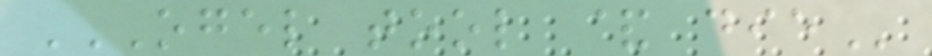OGEL TOOL & DIE
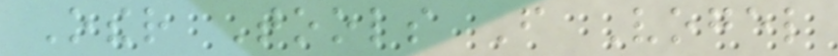Other Tools From Vogel
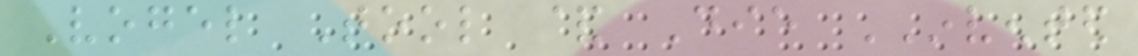Vogel Tool & Die INVENTED
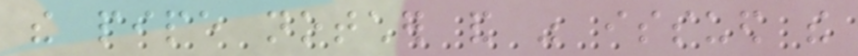the pipe notcher and was issued the
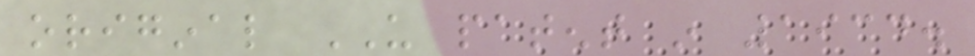original US patent in 1934.
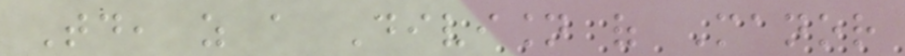Today, as a Division of Manor
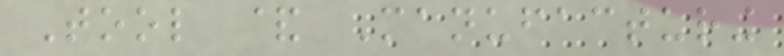Tool & Manufacturing
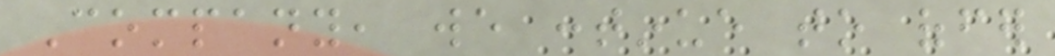Company, we continue to offer
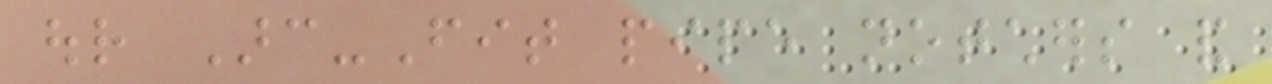our Arc-Fit pipe notchers and
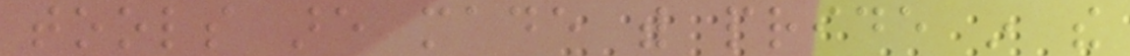tools are made with pride in the
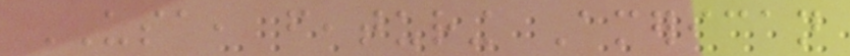USA, featuring American
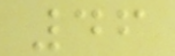46
